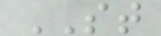ST
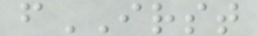fIRST
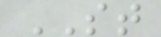ST
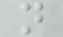n
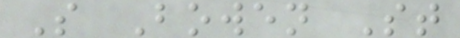S Bowen St
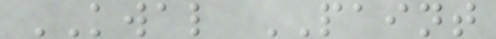KWAL PAINT
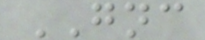GNC
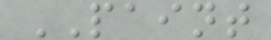PAINT
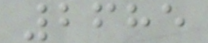2685
